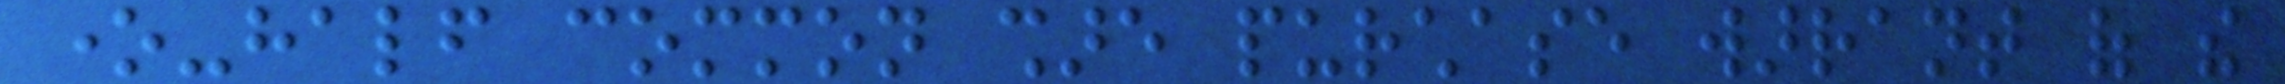one-half common share purchase warrant of the
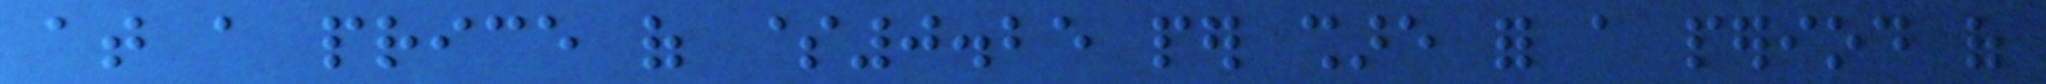at a price of $0.25 per share for a period of
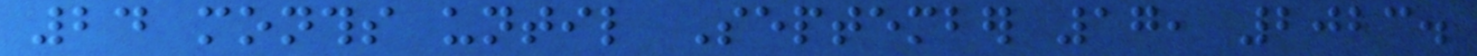24 months until September 17, 2023.
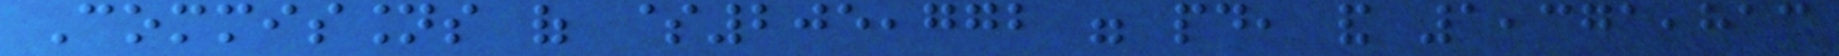Commissions of $205,772 were paid, and 1,371,813
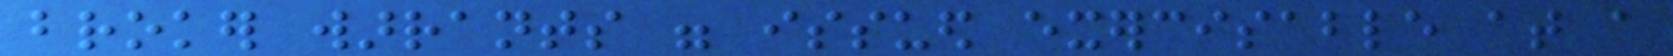broker warrants were issued exercisable at a
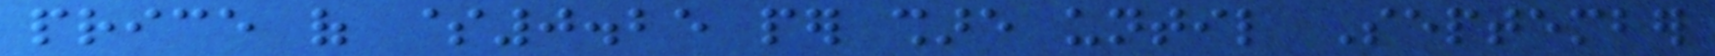price of $0.25 per share until September
